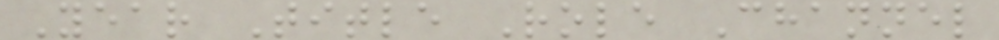Year Title Role Channel
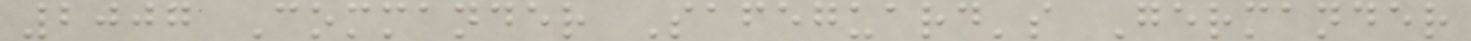2007 Commander Safeguard's Germander
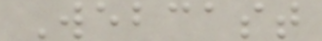Webcast
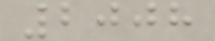2008
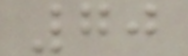70
